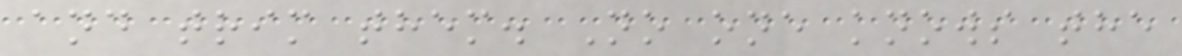and trim them. No one knows the
